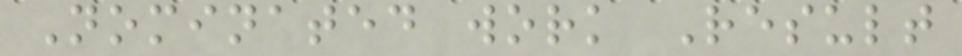Nominated work Result
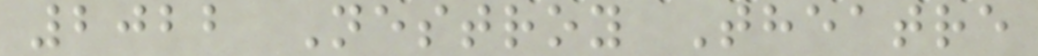2022 Nestroy Theatre
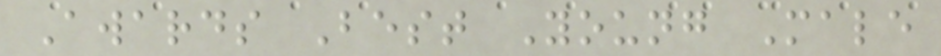Awards Best Young Male
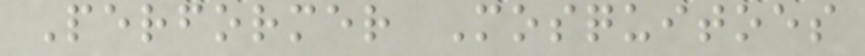Performer Mosquitoes
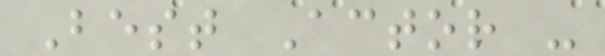Best Actor -
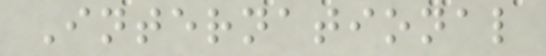International
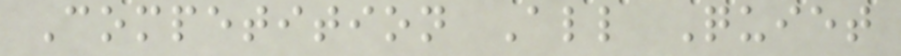Competition All Quiet
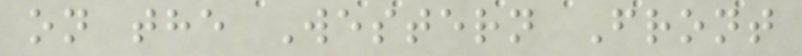on the Western Front
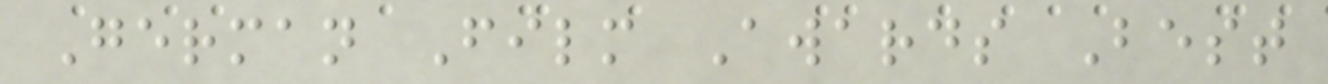German Film Awards Best
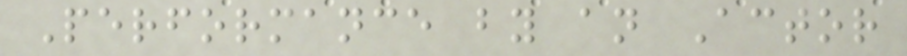Performance by an Actor
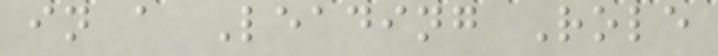in a Leading Role
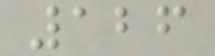126
